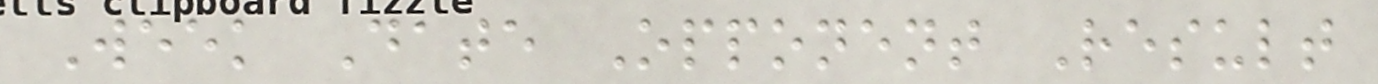Week Date Opponent Result
